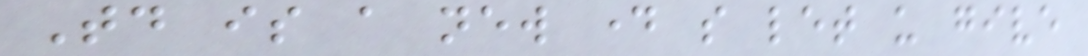Today is a new day so let us give
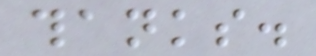thanks.
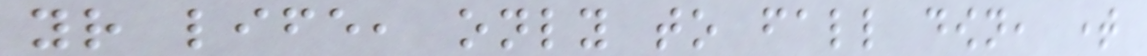your life, only to fall down, time
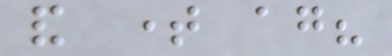and time again?
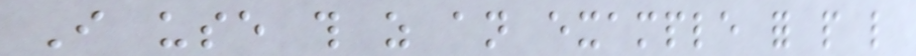I use this as an example for people like
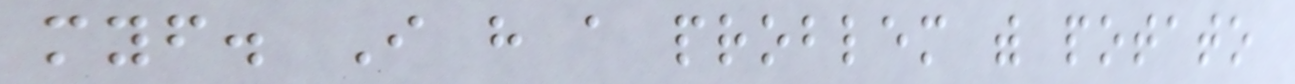myself. I have a problem with potato
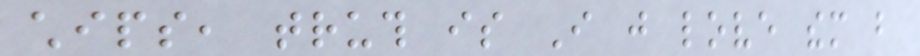chips, truth is I just love them but
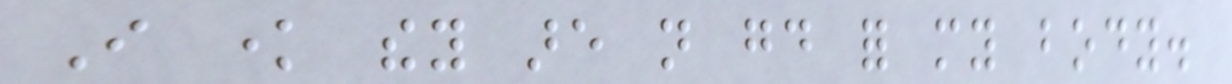I know they are not good for my body.
